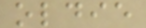oldie
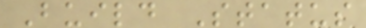Build Status
